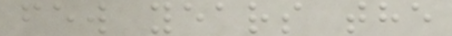few years the
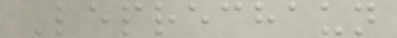Leprechaun
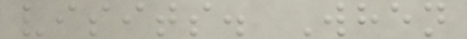visits. When
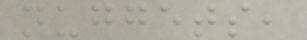nuggets,
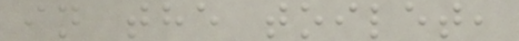in the toilet,
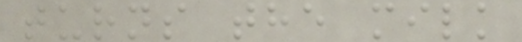turns the milk
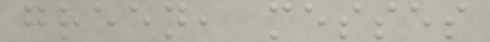green, messes
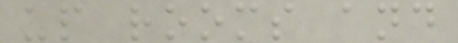up rooms and
